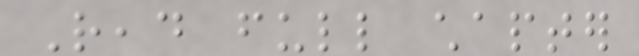Read full chapter
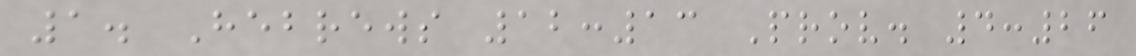1. Hebrews 12:13 Prov. 4:26
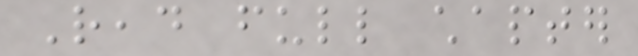Read full chapter
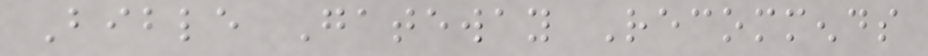Bible Gateway Recommends
